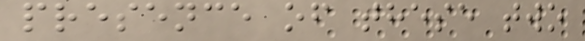presence of these two
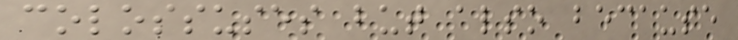colossuses but also because
